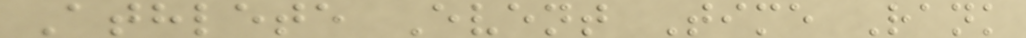Athlete Event Time Rank
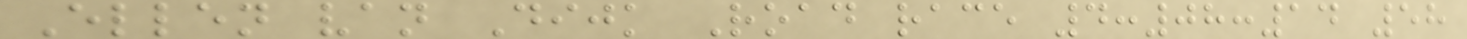Ellen van Dijk Road race 4:08:14 58
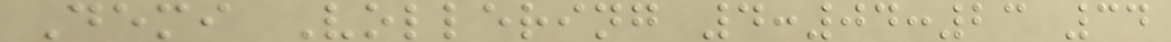Demi Vollering 4:04:23 34
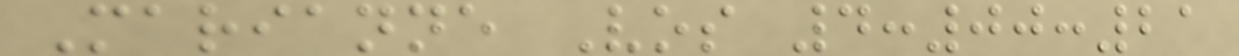Marianne Vos 4:00:21
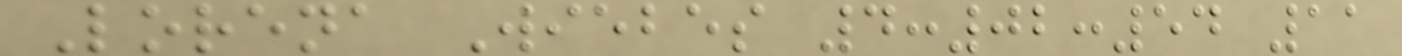Lorena Wiebes 4:02:54 11
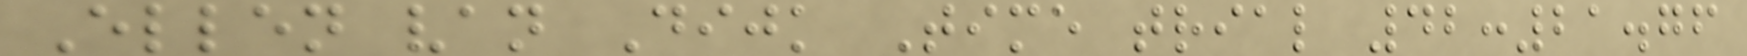Ellen van Dijk Time trial 42:21.76
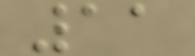11
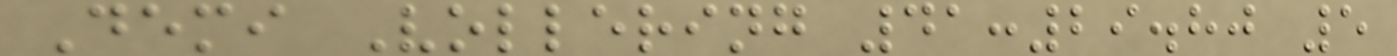Demi Vollering 41:29.80 5
